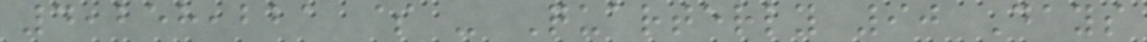4,258,221 $ - Quarterly 90 Days
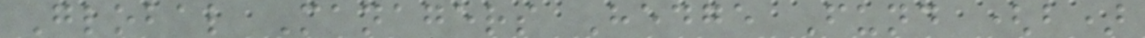Global Managers Hedge Fund (b)
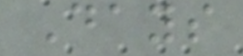Days
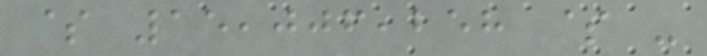$ 15,006,258 $ -
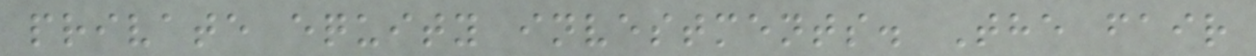private equity investments. The fair
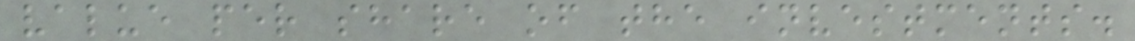value per share of the investments.
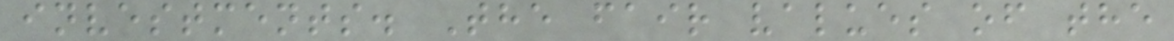investments. The fair values of the
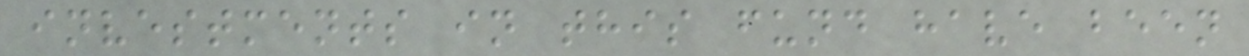investments in this fund have been
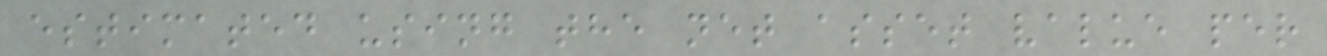estimated using the net asset value per
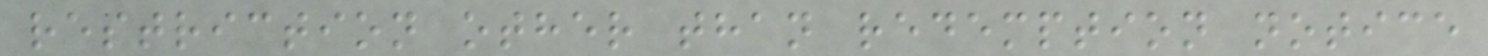restriction other than redemption notice
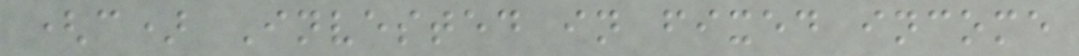(c) Invested in fixed income
